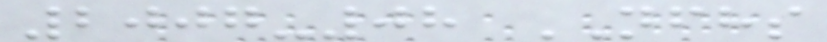2007-08 NFHS
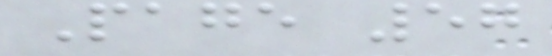Page 57
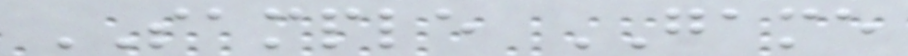SAMPLE GAME
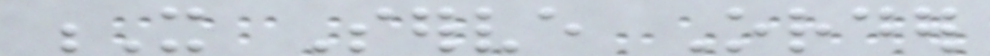X Serve Order
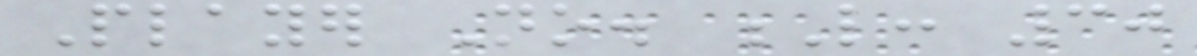Player No. L: 30
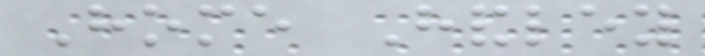Home Handley
